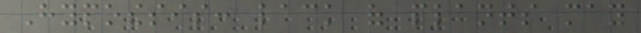Hypothesis: lack of plants may
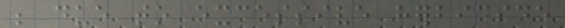be due to excessive herbicide
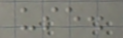use.
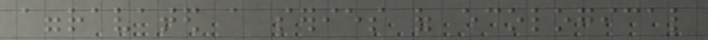aggravated a series of ecological
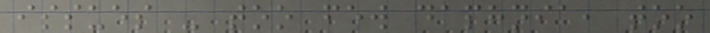issues - too few daphnia, too
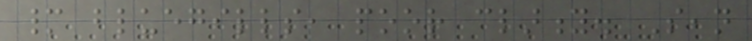many bluegills, poor clarity. Sean
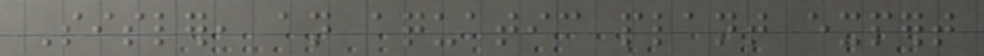Sisler, an aquatic plant expert
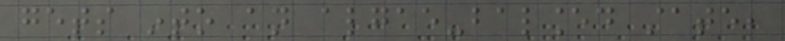gets into an algae-balanced state,
